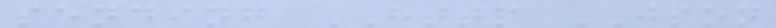sending HTTP JSON
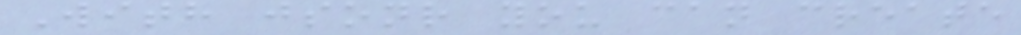With jsonr you can create
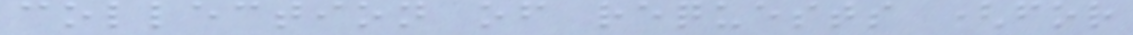collection of requests (for
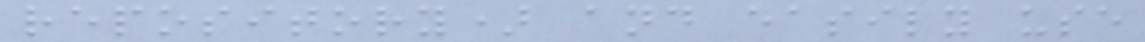repository) and easily use
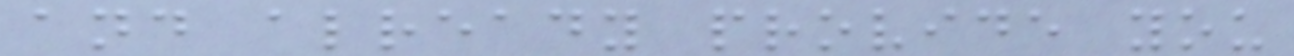and already provide you
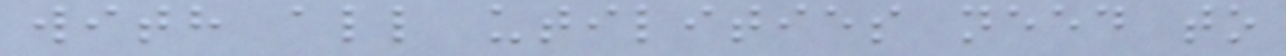with all utilities need to
